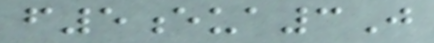f5eua3J
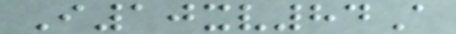I10xv84A
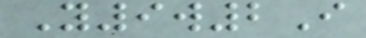Y9w2I
